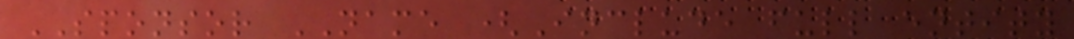SPONSOR NAME (Include full entity
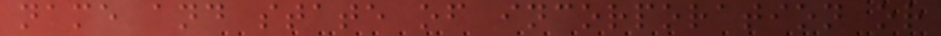name and state of incorporation or
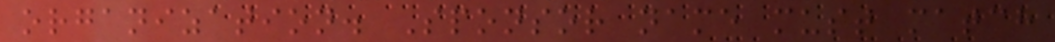organization. Sponsor name must match
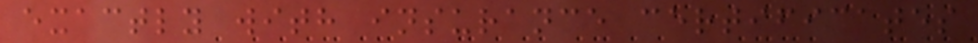exactly with insurance certificates
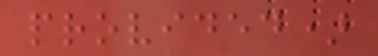provided)
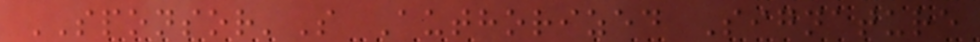SPONSOR'S Authorized Signature
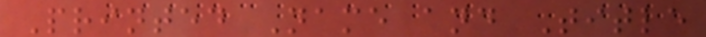Printed Name and Title
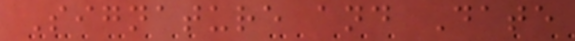Signature and Date
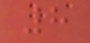8
